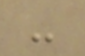-
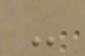-
